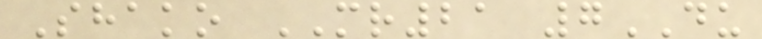Shako MR21 7DU
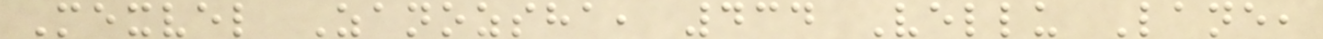Mexvel Zanozsha, 434 Vellu Lane,
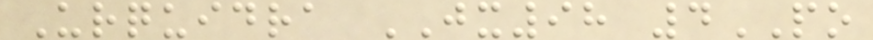Urquidra JX98 4PO
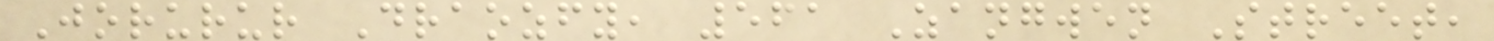Jorurur Draozfy, 561 Zangwen Street,
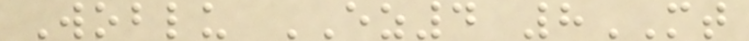Woblu EZ4 8MT
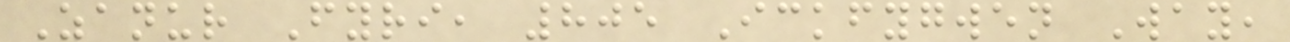Zanur Fyri, 805 Ickfygwen Way,
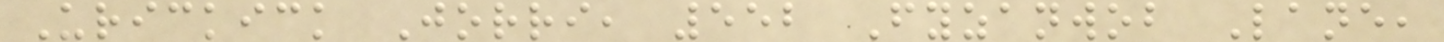Urickick Jorri, 552 Fyzanwob Lane,
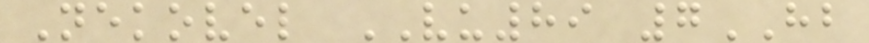Nekovel VU89 7HB
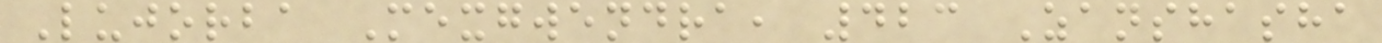Lujorba Mexgwendra, 423 Zanshasha
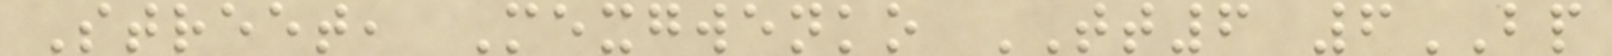Street, Mexgwenko TT6 6BP
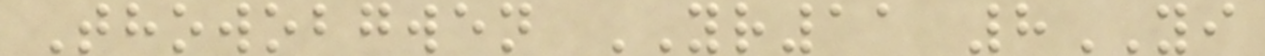Thowobgwen YR11 8YI
